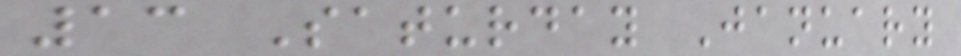13 Saturday January
